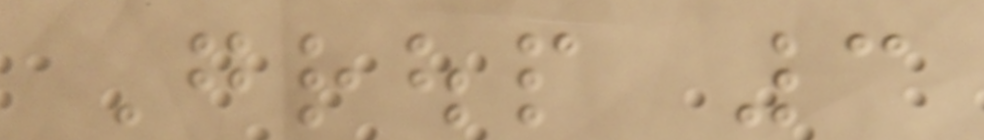Group 3
